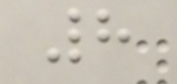8
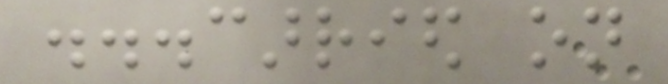...carried on
